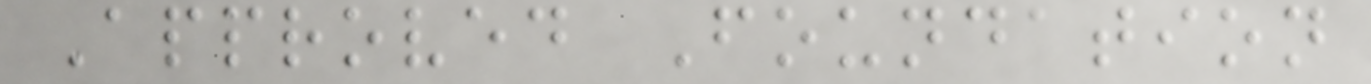Approved Foundation
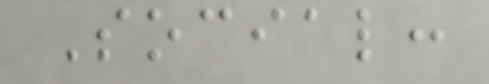Social:
